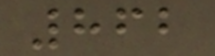862
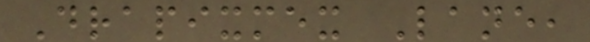Drapixmex Lane,
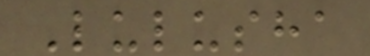Lulusha
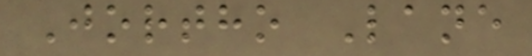Jortho Lane
